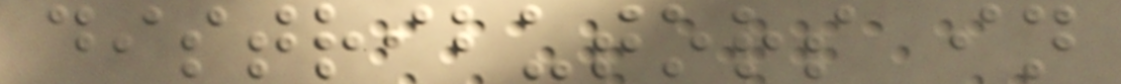distributors in
